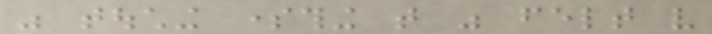was touching something that was felt very
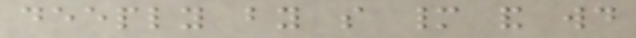deeply by so many and would
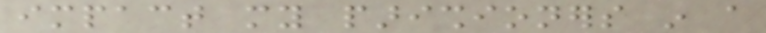impact my parishioners in a
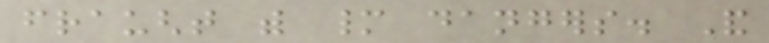fraught with many dangers. And
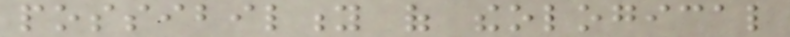possibility of theological
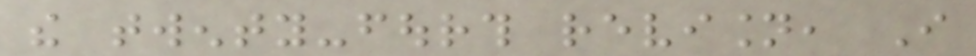the twenty-fourth revision, I
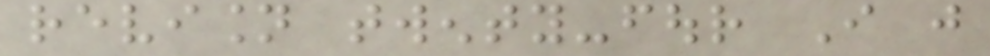revision twenty-four I just
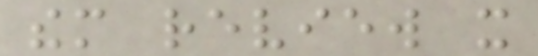them review it
